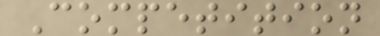Competition
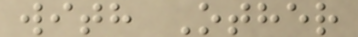with Other
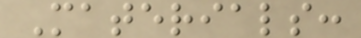Materials:
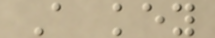A key
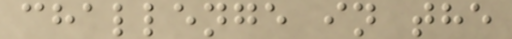challenge in the
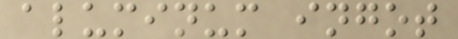aluminum ingot
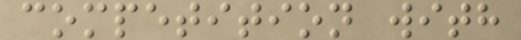competition with
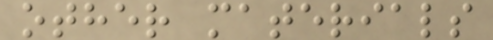other materials
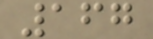167
